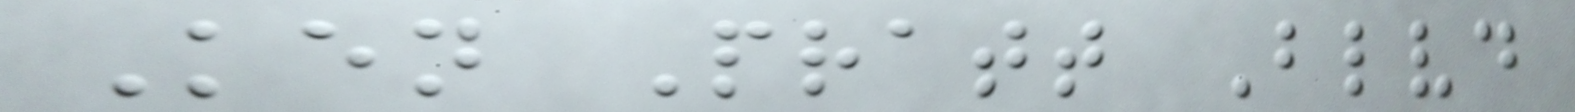Ken Pratt Blvd
